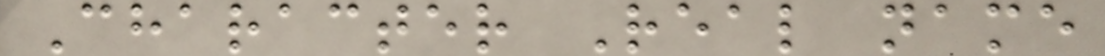Character Real name
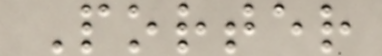Porter
